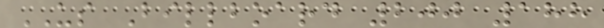US Billboard 200 188
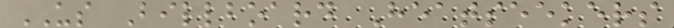US Billboard Heatseekers
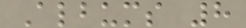Albums 8
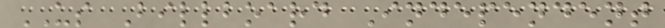US Billboard Independent
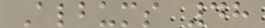Albums 48
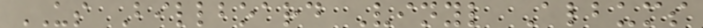US Billboard Vinyl Albums
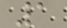1
